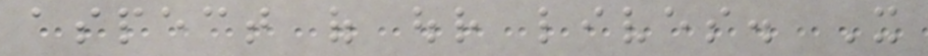aspect of our lives. It
